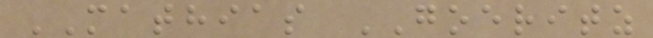MATHIAS GOERITZ
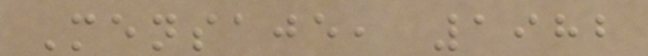Mensaje, 1982
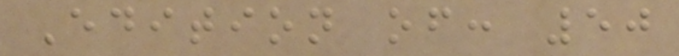Edition of: 50
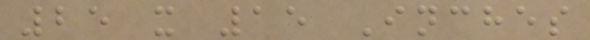25 x 15 Inches
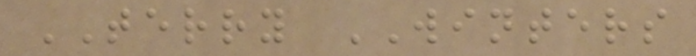TERRY WINTERS
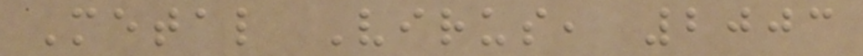Metal Virus, 2003
